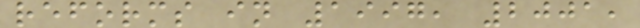reforms in 1997, 2001,
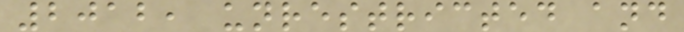2012, unrestricted and
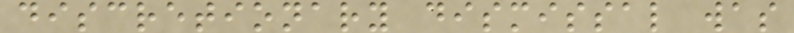discretionary dismissal was
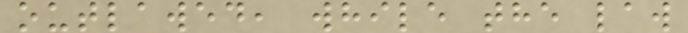outlawed, while the law
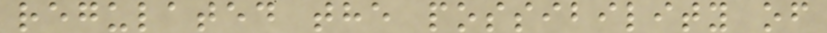regulated the possibility of
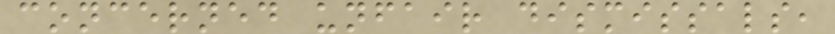concerned unfair dismissals,
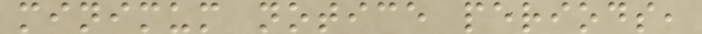minimum notice periods,
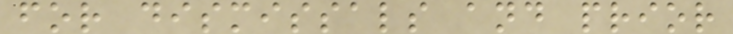for dismissals and prior
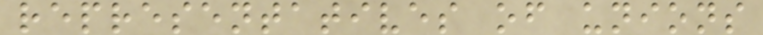representatives of unions
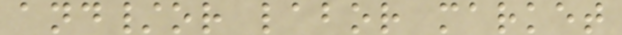and/or labor market
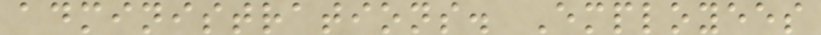administrations. Employees
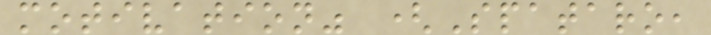motivation" (Spataro,
